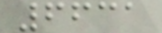6631
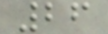26
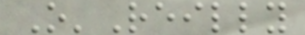O'Reilly
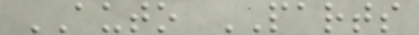AUTO PARTS
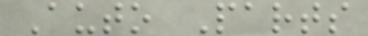Auto Parts
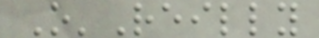O'Reilly
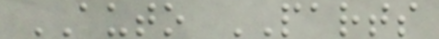AUTO PARTS
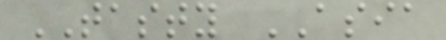TASTY ASIA
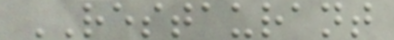RESTAURANT
